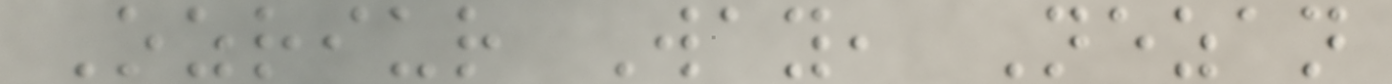Ozriur Way, Nezan
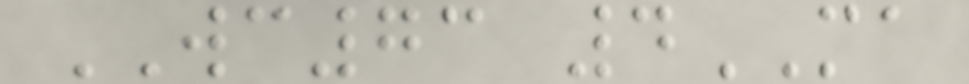WC73 4MA
